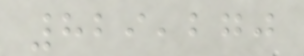829,270
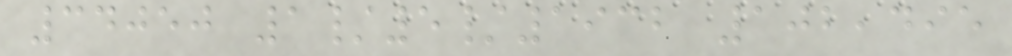34050 1/5/1932 102,495
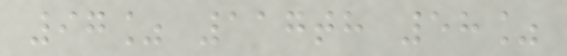97% 117th 58%
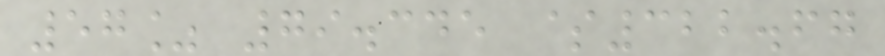57% 79.345 $322.67
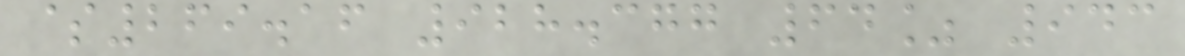$269.16 928.377 64% 943
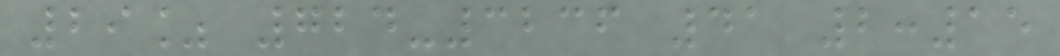29% 724-3236 41 2:15
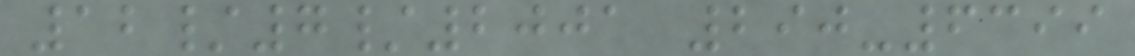12/7/2001 290-6399
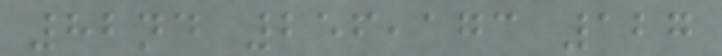82nd 256,173 127
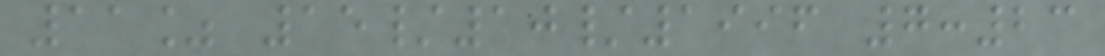11% 15/10/1996 7:23
